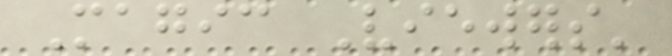Magic Viewers'
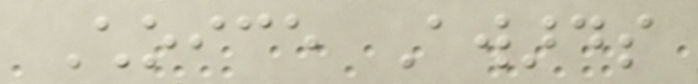Choice Awards
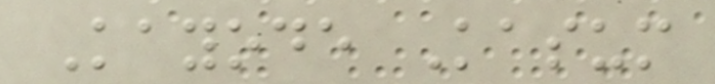Kayode Kasum
